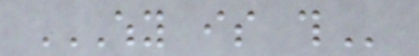WHY IS THIS
